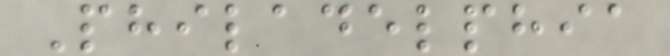Philadelphia
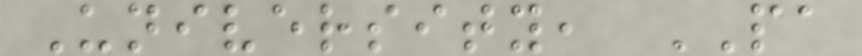University, PA
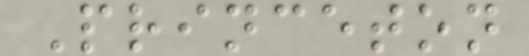Princeton
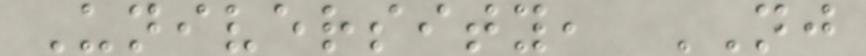University, NJ
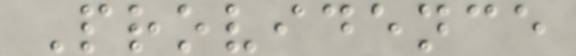Providence
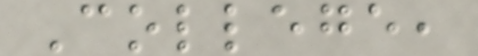College,
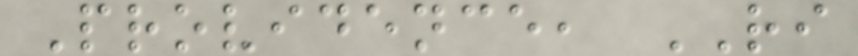Providence, RI
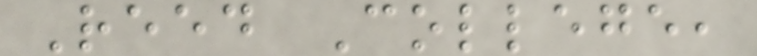Reed College,
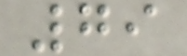79
